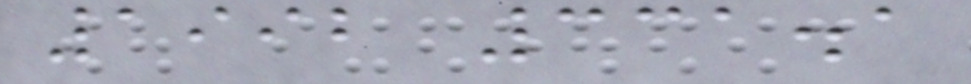1992 331.1
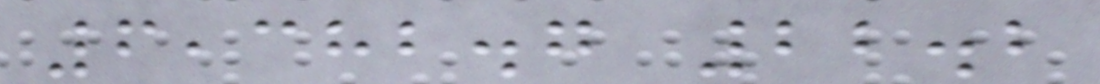6,382.7 22.2
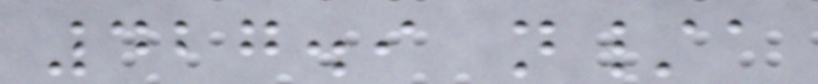427.9 n/a
